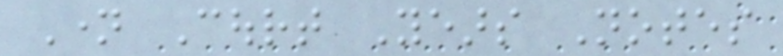Name Court Years Notes
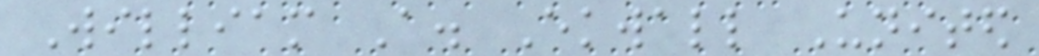William A. Ekwall United
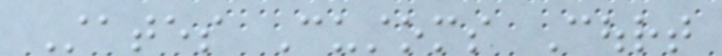States Customs Court
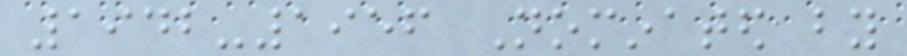1942-1956 Nominated by
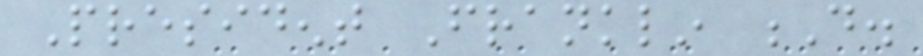President Franklin D.
